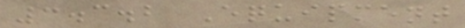3.3.2 Equipment
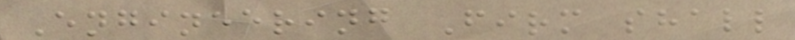Engineering Firm shall
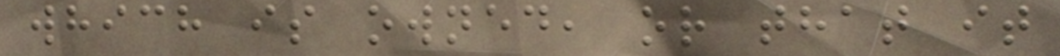which is owned, or that it
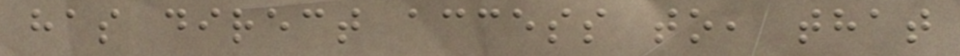has direct access to, that
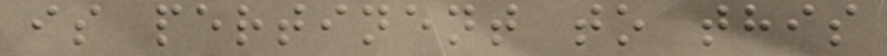is pertinent to this
